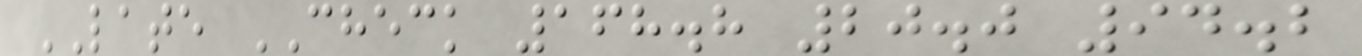LATE CHECK 168.8 20.0 94.2
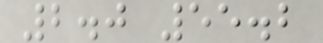2.0 55.2
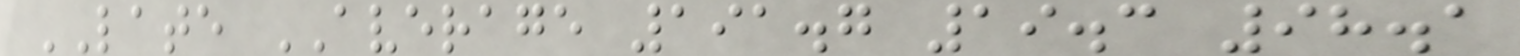LATE AVERAGE 191.7 19.3 98.1
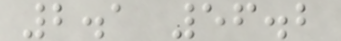2.1 56.2
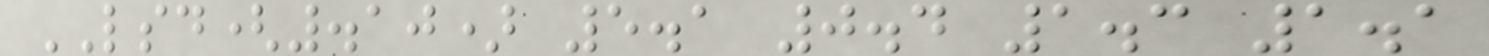LSD(.10) 5.1 0.4 1.3 1.1
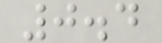0.4
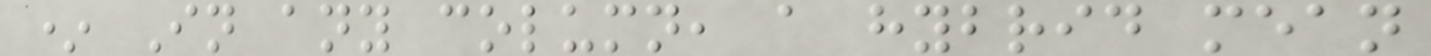* In any column, a hybrid mean
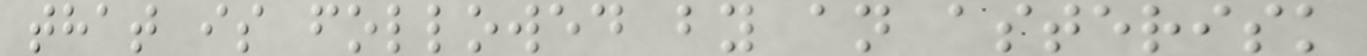that is followed by an asterisk
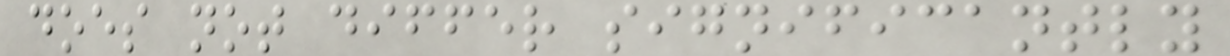does not differ significantly
